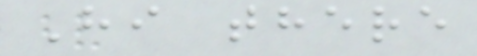Hi there
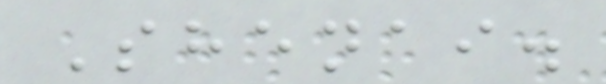Shenai.
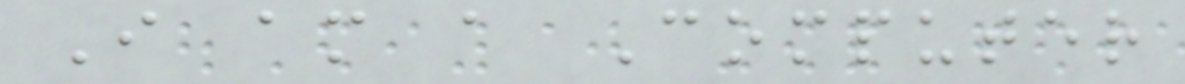I am a Computer
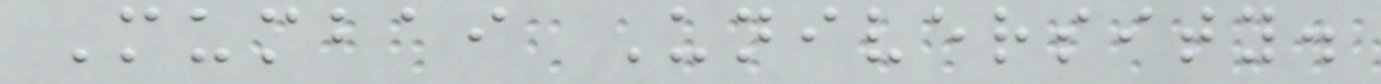Mumbai University.
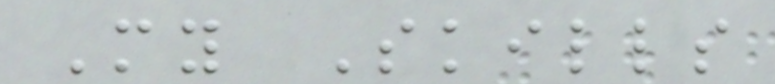My Skills
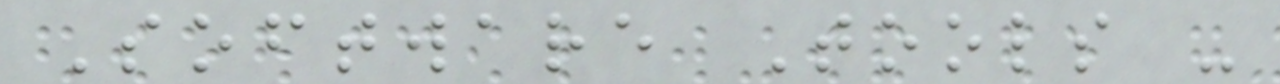Software Tools -
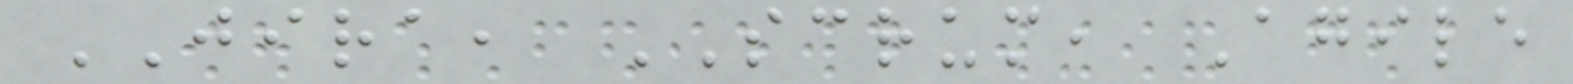JIRA, SCRUM, Agile
